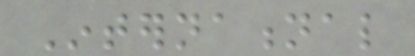International
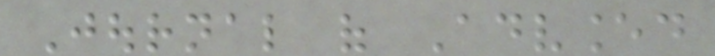Journal of Advanced
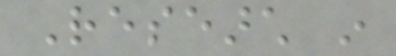Research in
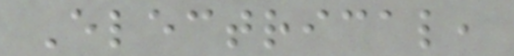Electrical,
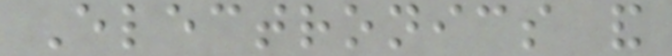Electronics and
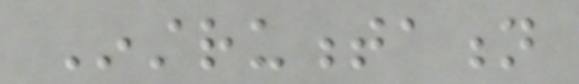Instrumentation
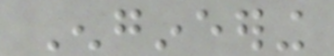Engineering
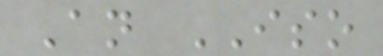An ISO
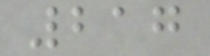217
